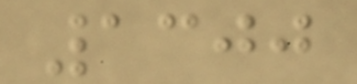1300
